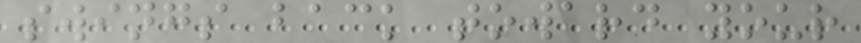swings back toward your
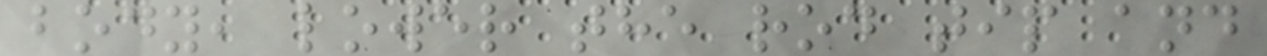body, lower the rod tip and
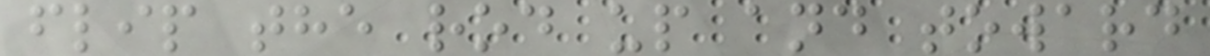flip the rod up and toward
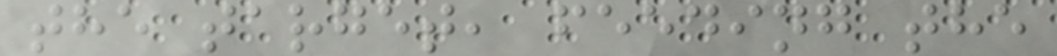the target, feeding the
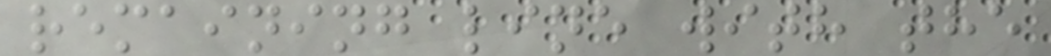remaining line with the
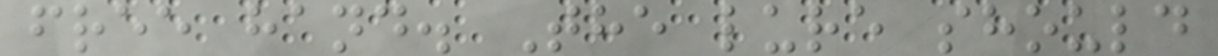free hand. The lure should
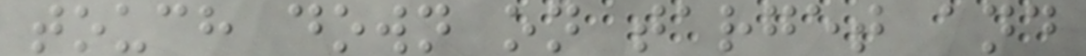touch down on target and
